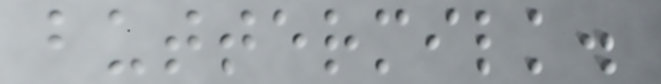buttermilk.
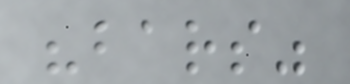"bars"
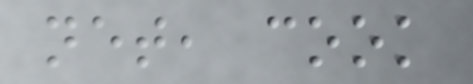net, cook
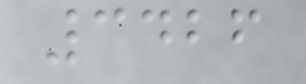3426
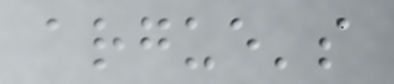argue's
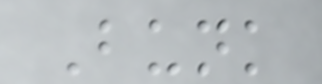Bunk
